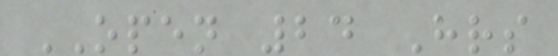OPEN 24 Hrs
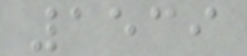1539
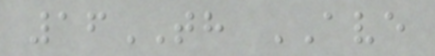16TH AVE
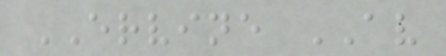ERVINE AV
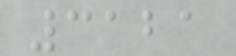3121
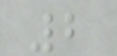2
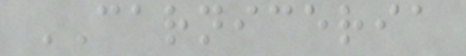CARNICERIA
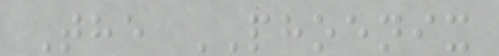The PHOENIX
